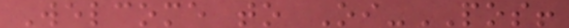Welcome to Oi-POS!
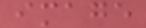image
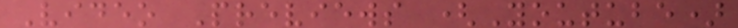Video Previews (Youtube)
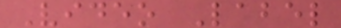Video Label
